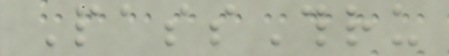PassThru
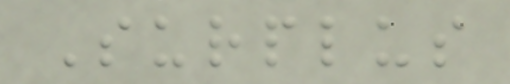Surplus
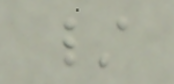/
